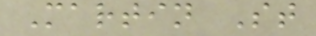Martin St
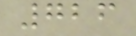726
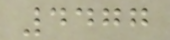4477
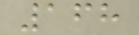168
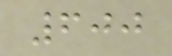600
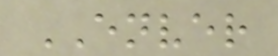ENVER
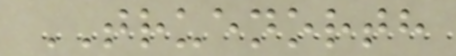TRUENORTH
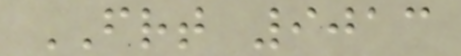FRT 9013
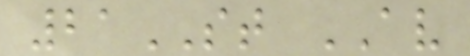21ST AV
